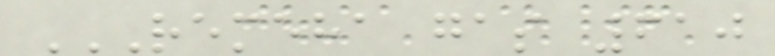REMEHA GAS 610
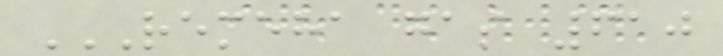REMEHA GAS 610
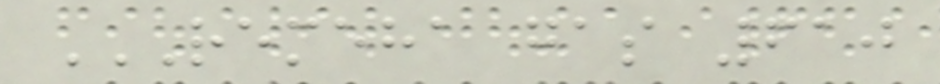REMEHA GAS 610
